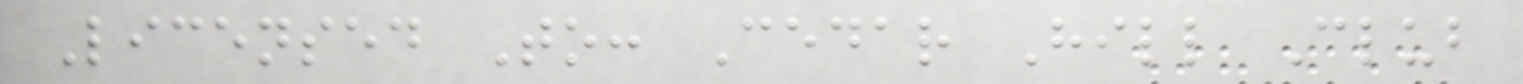Licensed To: Cedar Hill Club
